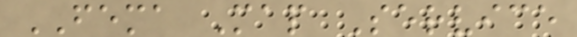FEMA Map Service
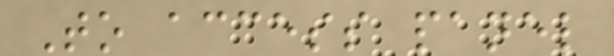To access panel
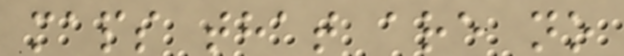maps that are no
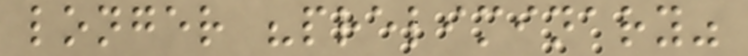longer "preliminary"
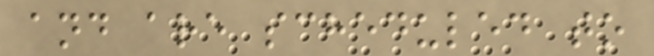and are scheduled to
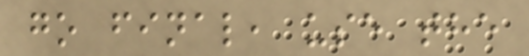go final, use the
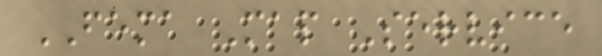FEMA Map Service
